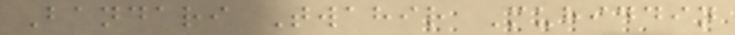Bandari Twahir Muhiddin
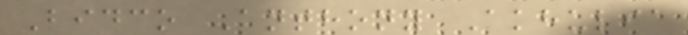Bidco Anthony Akhulia
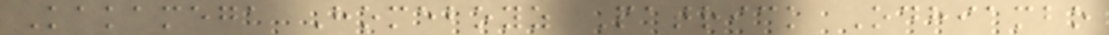Kakamega Homeboyz Patrick Odhiambo
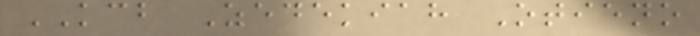KCB Zedekiah Otieno
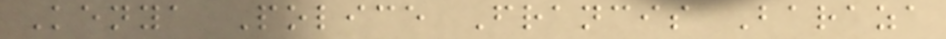Kenya Police Francis Baraza
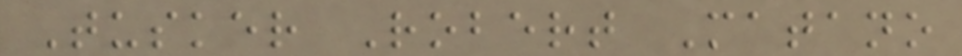Tusker Robert Matano
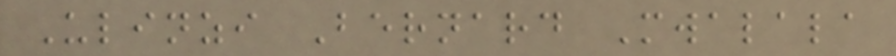Ulinzi Bernard Mwalala
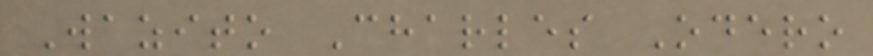Wazito Charles Odero
